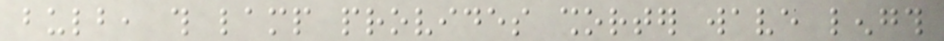bulb, this lamp provides shorter wave length
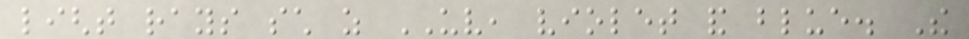light rays such as UV, violet and blue. The
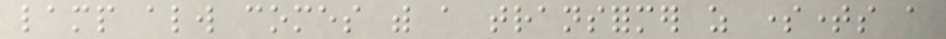lamp always comes with a transformer as sometimes a
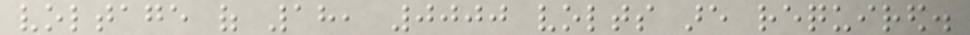voltage of 18, 0000 volts are required.
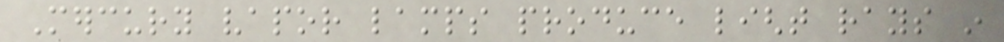Mercury vapor lamps produce light rays in
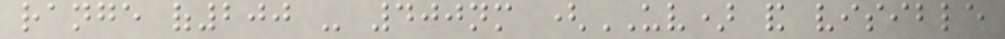range of200 - 400nm (UV) and visible
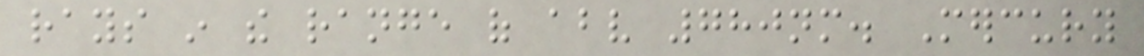rays in the range of above 780nm. Mercury
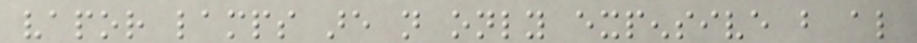vapor lamps are not only expensive but also
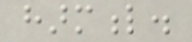harmful.
